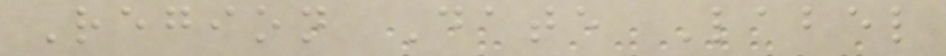Region Date Label
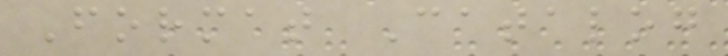Format Catalog
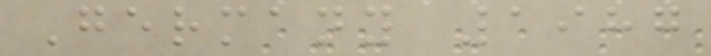Germany 1987
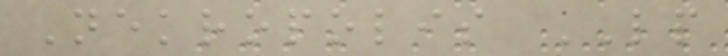Nekropolis LP
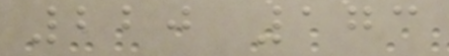220 173
